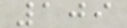109
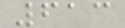613
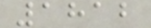1812
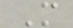M
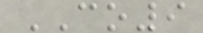CO9
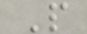P
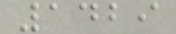1429
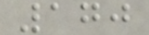170
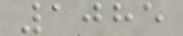1085
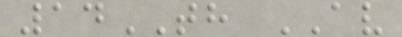14TH AV
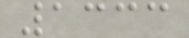1333
